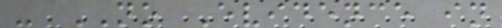- NO Evidence in
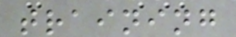training
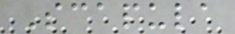Scapula
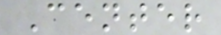Center
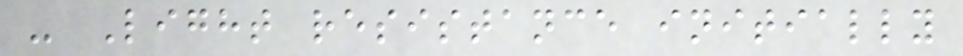- Light resistance initially
